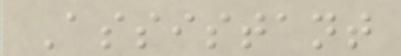Assistant
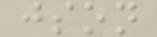json
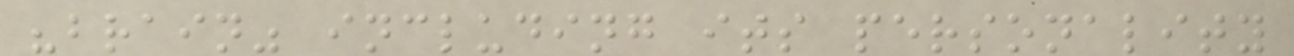"brain" including its personality
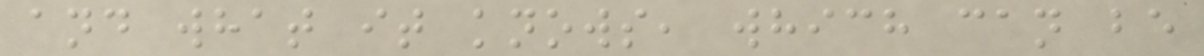and what it knows, which can be
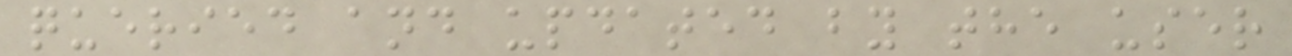queried and updated by the user
